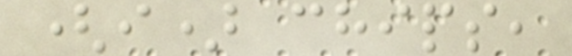(i) chips,
